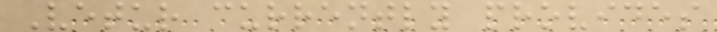Vetur currently provides
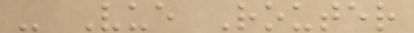- Vue Router
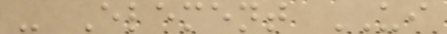- Element UI
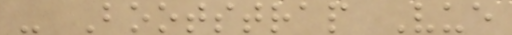- Bootstrap Vue
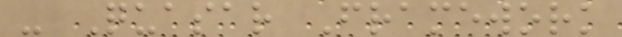- Quasar Framework
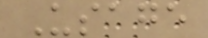Usage
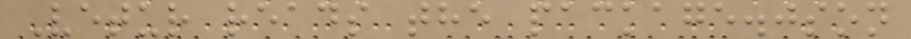Vetur reads the package.json
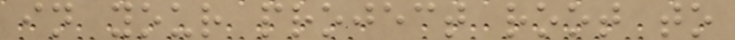in your project root to
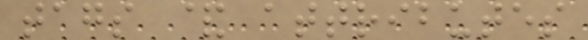tags & attributes
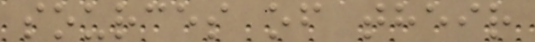sources of their
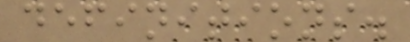definitions.
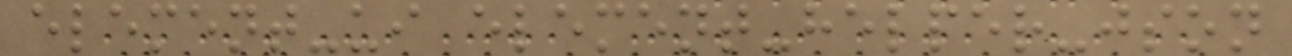element-ui element-helper-json
